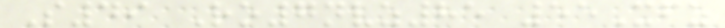S49 Ro7nvz85 55Xfz
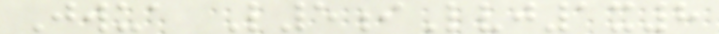Jwua L5iLvj1x8
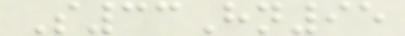S33Hn95
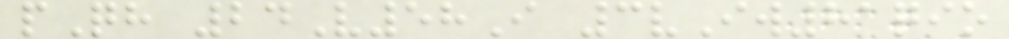pQh 24V58I 3vIw81qio
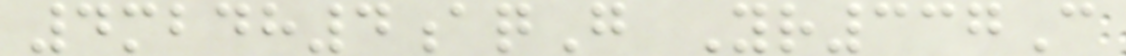4mbdh4aqG Yr337C
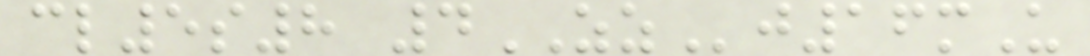cl5s8 4ZZj16mU
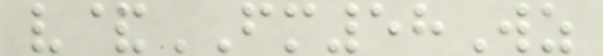v&FM58Wz
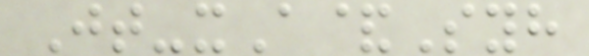Jt-xA&Syh
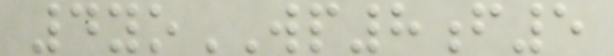4yoWP8f5
